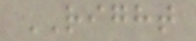RIGHT
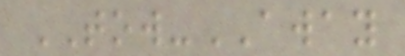TOW-AWAY
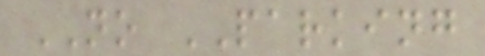NO PARKING
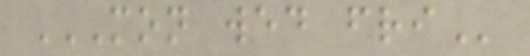MON WED FRI
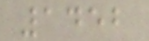1452
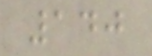140
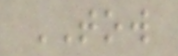TOW
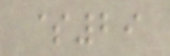$29
